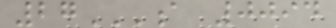27A 0094
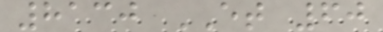8130 ET 60
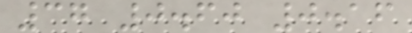37 0.60 0.16
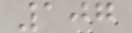107
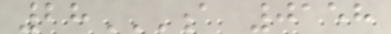28A 0158
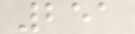251
